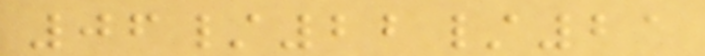06/22/21
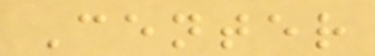Center
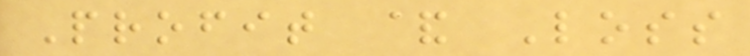Profit & Loss
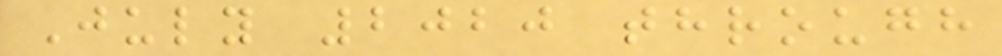July 2020 through
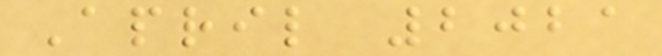April 2021
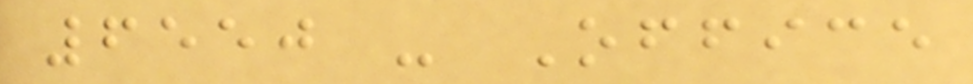6550 - Office
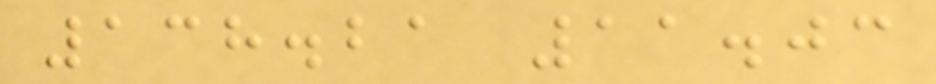138.21 11.03
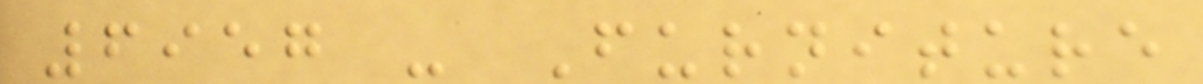6957 - Furniture
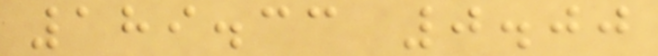189.33 0.00
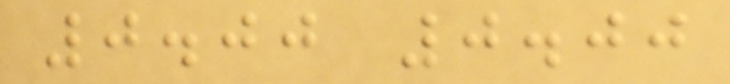0.00 0.00
